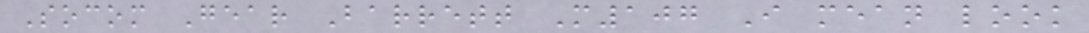Socom Gear Barrett M107 I mean look
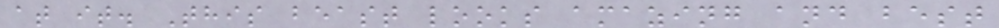at it. This beast looks amazing and best
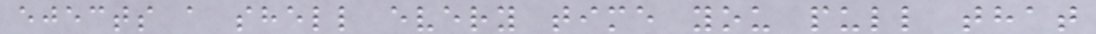ejects a shell every time you pull that
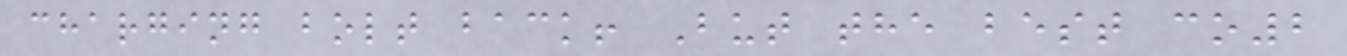charging bolt back! But the best co2
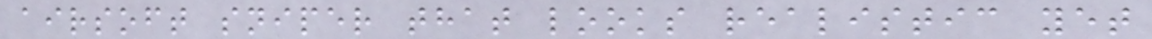airsoft sniper that looks realistic yet
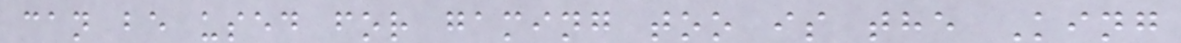can be used for gaming too is the King
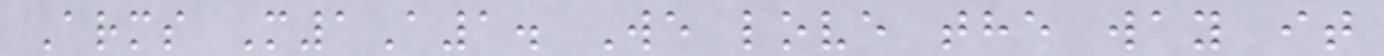Arms M1A1. We love the way it
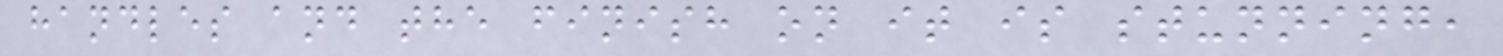handles and the finish on it is stunning,
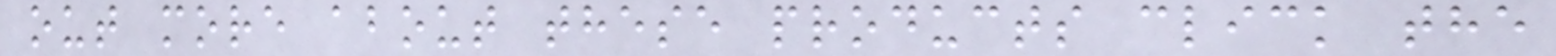out more about these products click the
